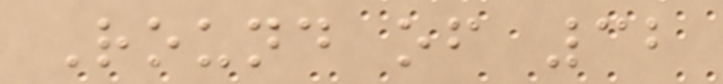Round of 32
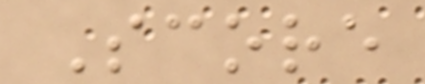Score
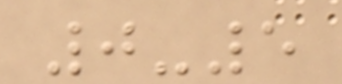0-5
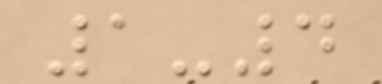1-4
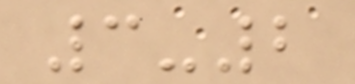3-2
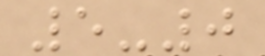5-0
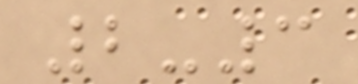2-3
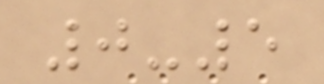0-5
